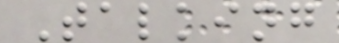Talking
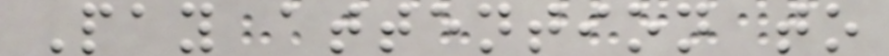Pay attention to
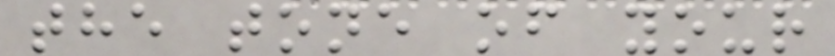the tone of your
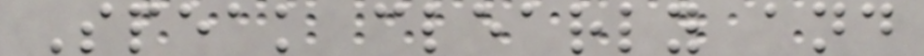Speak clearly and
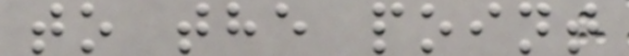to the point
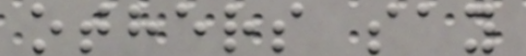others say
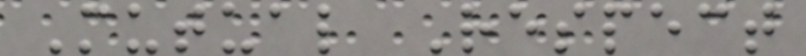Mutual Respect
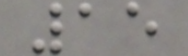15
